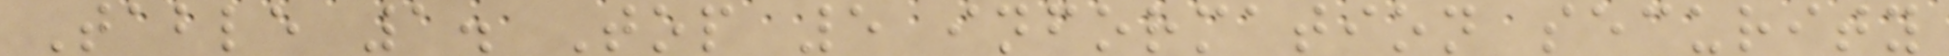Table 1. Top 5 information security
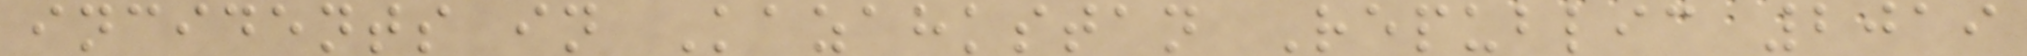incidents in Kazahkstan Republic 2019
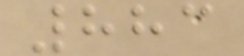883
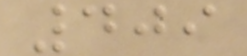409
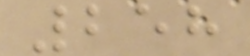258
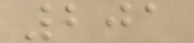201
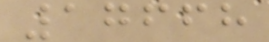17668
